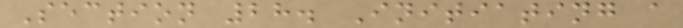Section 28. Initiating a
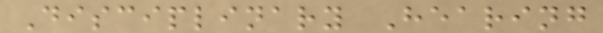Disciplinary Hearing
